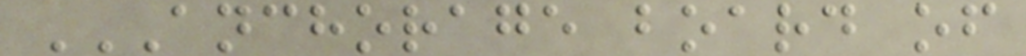ANCHORAGE BOARD OF
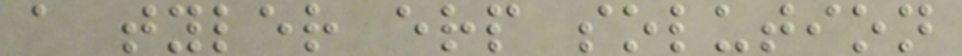a tyler erp solution
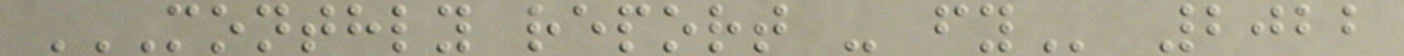MONTHLY REPORT - FY 2022
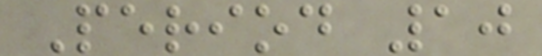Period 10
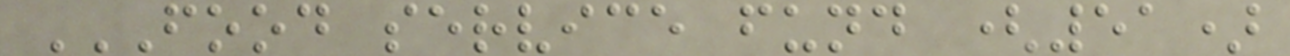FOOD SERVICE FUND (51)
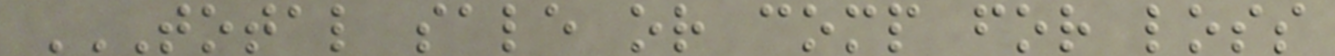TOTAL SALE OR COMP FOR LOSS
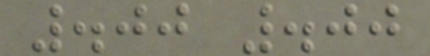.00 .00
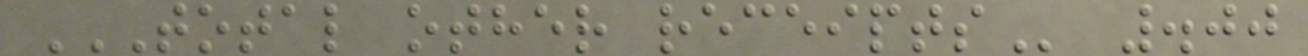TOTAL OTHER RECEIPTS .00
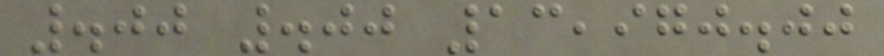.00 .00 13,970.00
